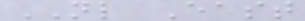NL East
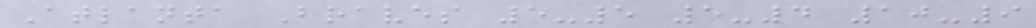Atlanta Braves 5-5 5-4 10-9
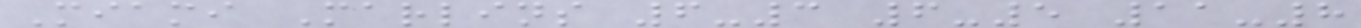Miami Marlins 6-3 6-5 11-8
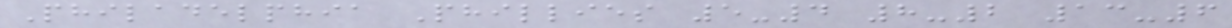Philadelphia Phillies 5-4 8-2 13-6
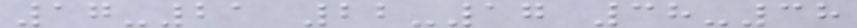17-21 22-17 38-38
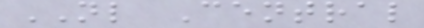NL Central
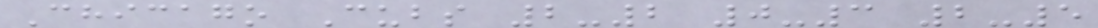Chicago Cubs 2-2 0-3 2-5
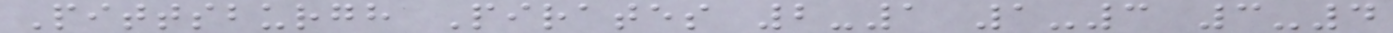Pittsburgh Pirates 2-1 1-3 3-4
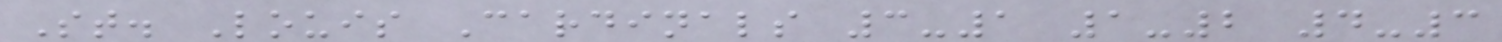St. Louis Cardinals 3-1 1-2 4-3
